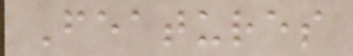Features
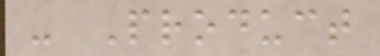- Product
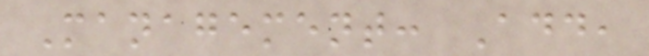Management: Add,
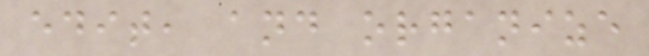edit, and organize
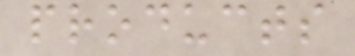products
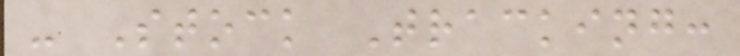- Stock Tracking:
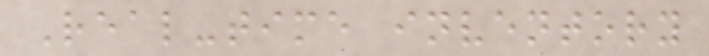Real-time inventory
